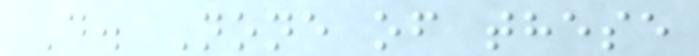D. None of these
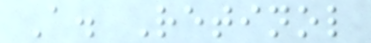A. Retinol
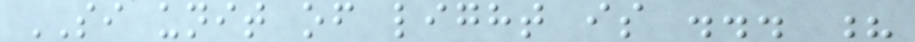SI unit of light is ... ?
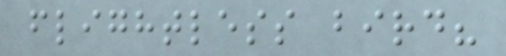flightless bird?
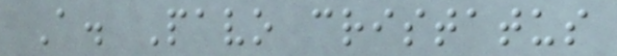A. Pavo cristatus
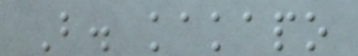B. kakapo
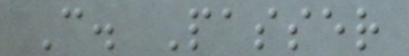C. Passer
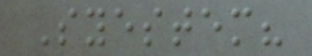Syestem?
